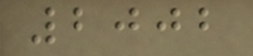2002
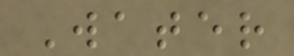Water
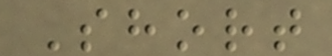Short
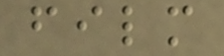film
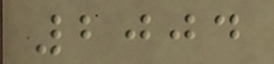2004
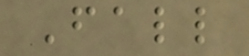Fall
